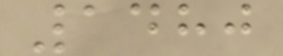1480
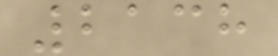2138
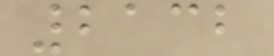2132
